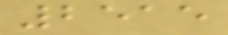2515
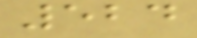524
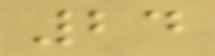24
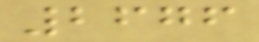2676
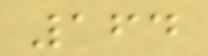164
